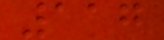117
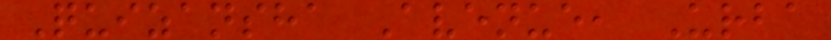Quizansha Avenue, Urba
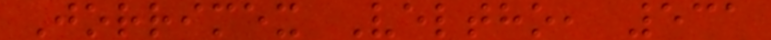Jorrimex Veltho, 531
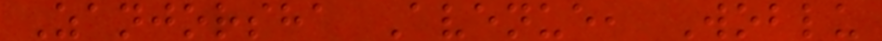Zanjorsha Avenue, Woblu
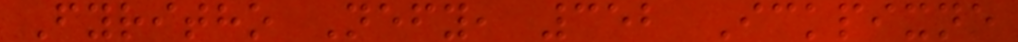Fyritho Nefy, 352 Ickpixne
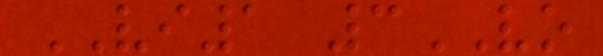VI1 3VO
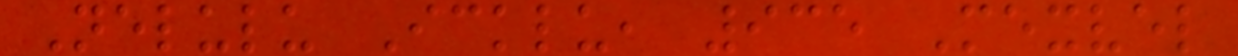Nelulu Icklu, 935 Mexvel
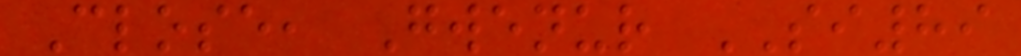Close, Gwenur SI89
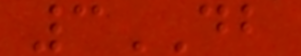3DB
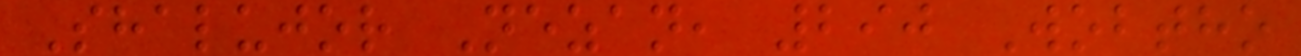Shalujor Nezan, 290 Wobtho
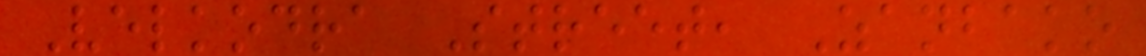Velkodra Street, Zanbako
